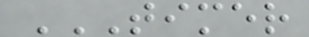TIMER
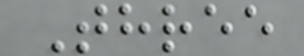Three
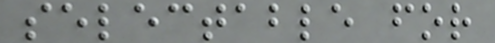selectable for
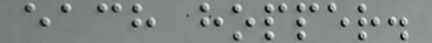each hopper.
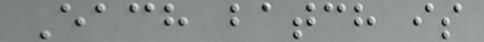Each batch is
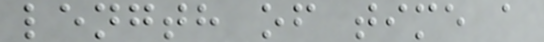length of time a
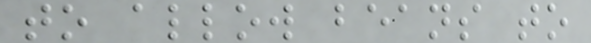to allow beans to
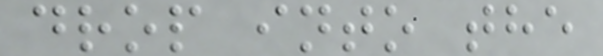drop into the
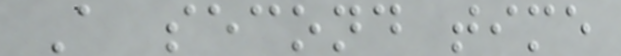A second time
